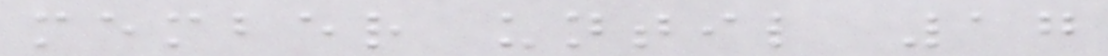member until 17
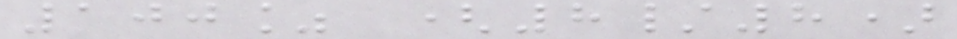100% (8/8)
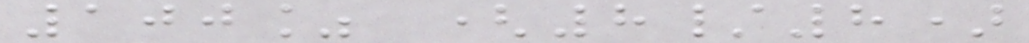100% (8/8)
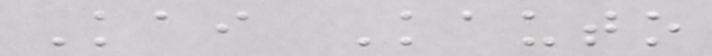Kai Kauto
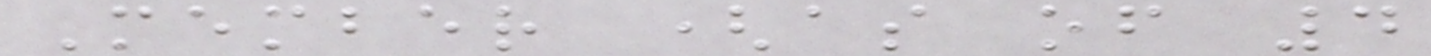Member (as of 4
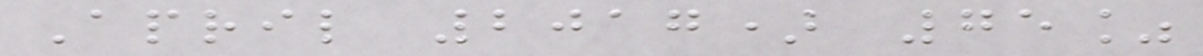April 2017) 75%
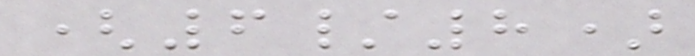(6/8)
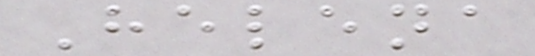Helena
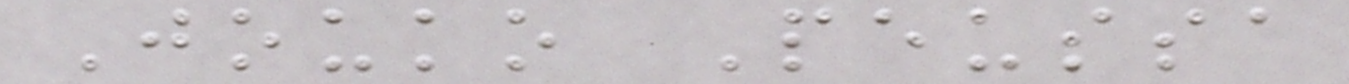Jouko Peussa
